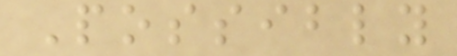Possibly
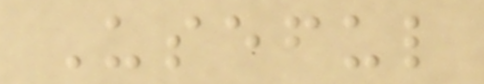Useful
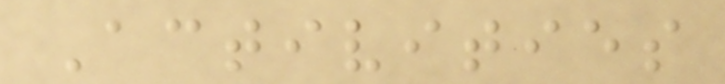Activities
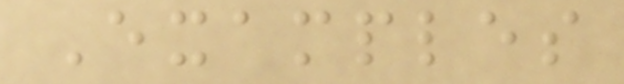Examples
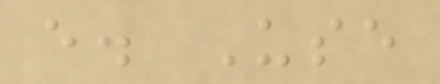e. Use
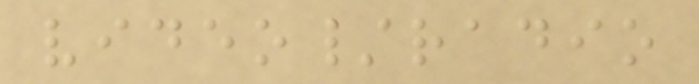video/radio
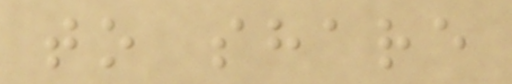to share
